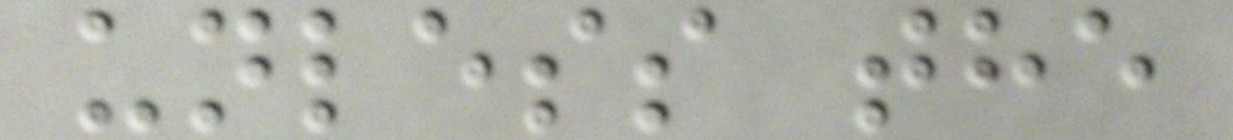unless the
